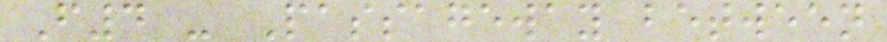F4 - Passageway between
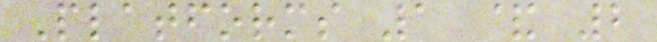Platforms 1 & 2
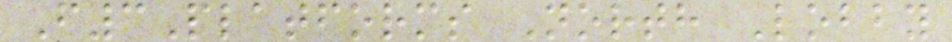F3Platforms North Lobby
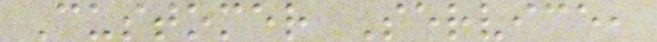Customer Service,
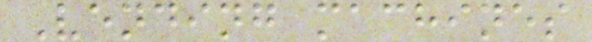Vending machines
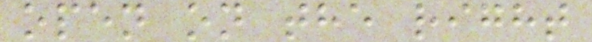open on the right
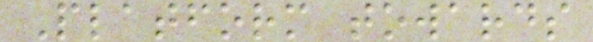Platform towards
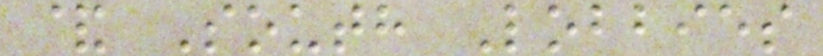& South Lobbies
